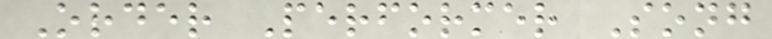Order Performer Song
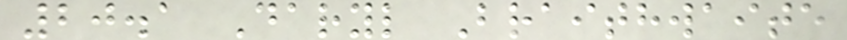20.1 Daryl Braithwaite
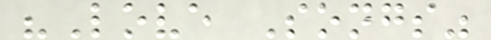"Love Songs"
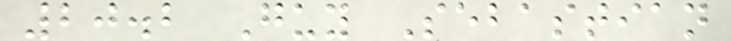20.2 Guy Sebastian
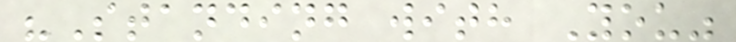"Standing with You"
